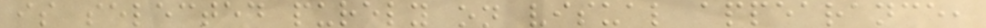is selected purely on visual appearance,
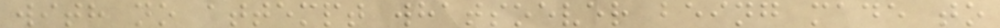with no attempt whatsoever being made to
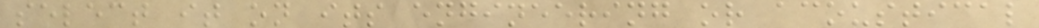select it on its engineering or acoustical
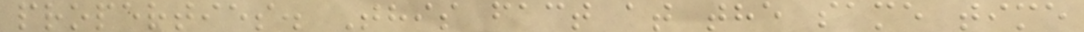properties. This fact at the same time
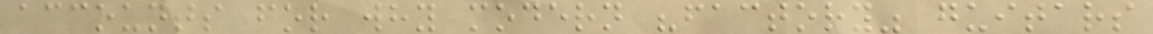accounts for why modern "factory" guitars
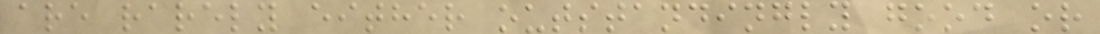are rarely either outstandingly good or
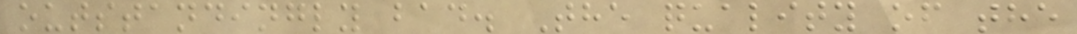outstandingly bad. The quality of the
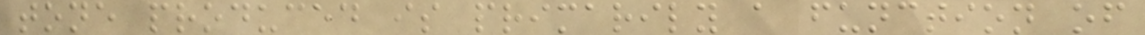tone produced is primarily a function of
